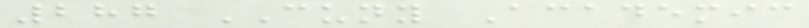287 CUNY Academic
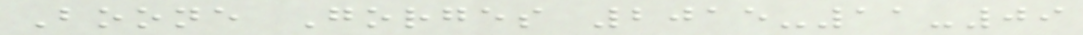Boone Gorges 2015-11-09
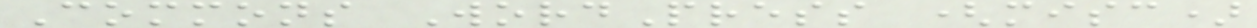Commons WordPress (misc)
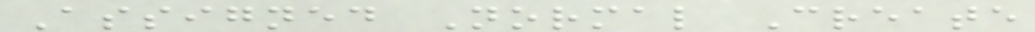Assigned Normal Create
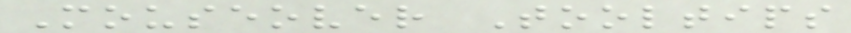Mouseover Tooltips
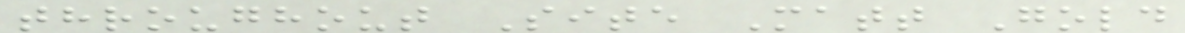throughout Site Matt Gold
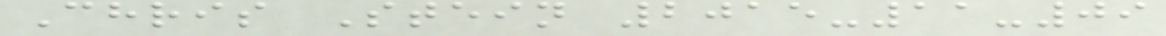Chris Stein 2015-11-09
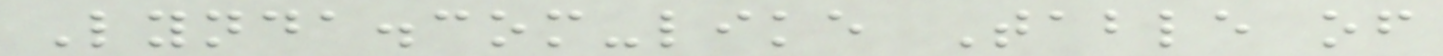Lynda.com-like Table of
